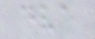dva
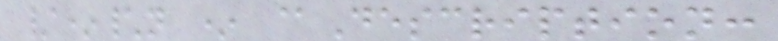/*\n * @Description:
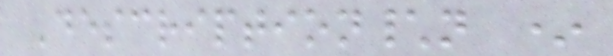Description\n *
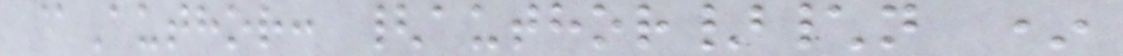@Author: {author}\n *
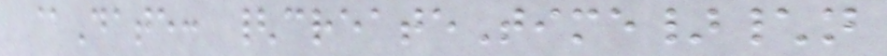@Date: {createTime}\n
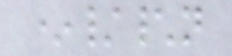*/\n
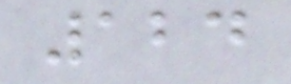124
